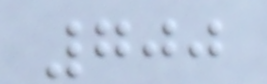700
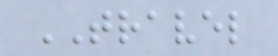TRAVEL
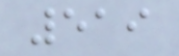519
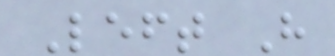Left H
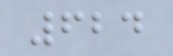624
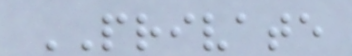PRIVATE
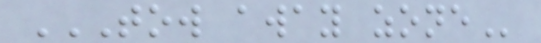TOW AWAY ZONE
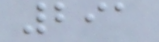291
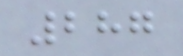287
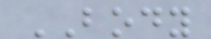BODY
